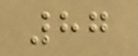87
